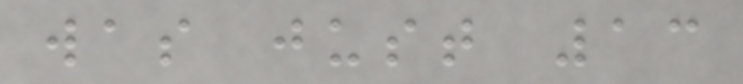was just 13
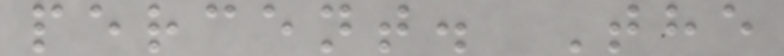percent. The
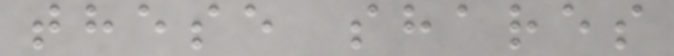these shares
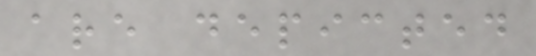are depicted
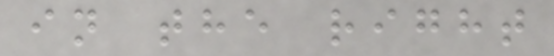in the right
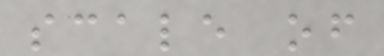scale of
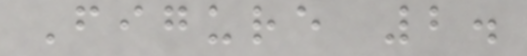Figure 2.
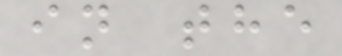in the
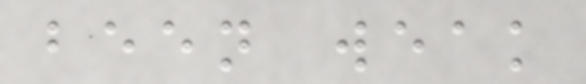been weak
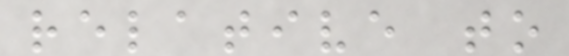relative to
